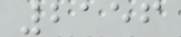2156
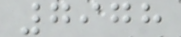7978
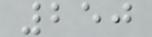250
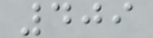409
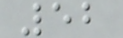52
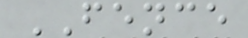FENCE
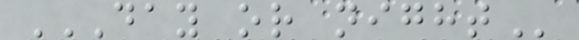DAY OR NIGHT
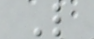L
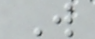W
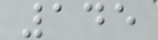145
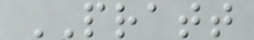PRATT
